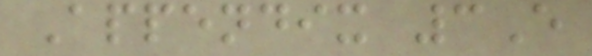Appendix 3E
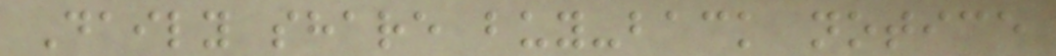Daily share buy-back notice
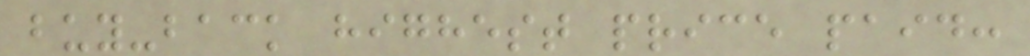buy-back highest price paid:
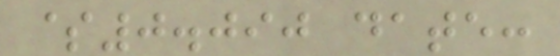$0.090 date:
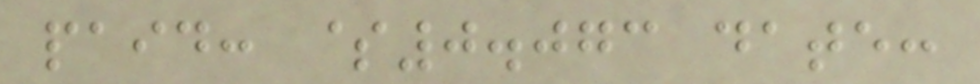paid: $0.073 date:
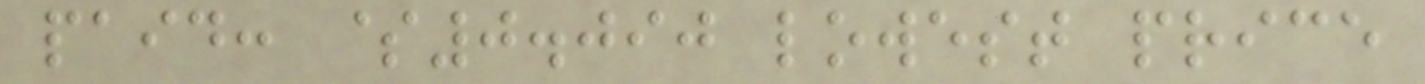paid: $0.090 lowest price
